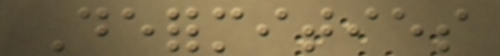Deformities
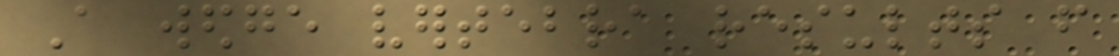A wedge vertebra results from
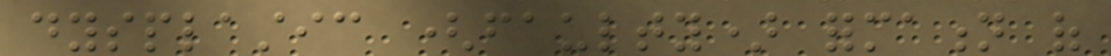dysplastic (faulty) formation of
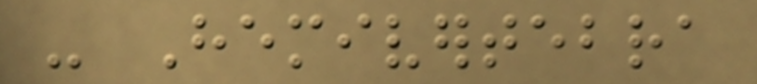- Hemivertebra
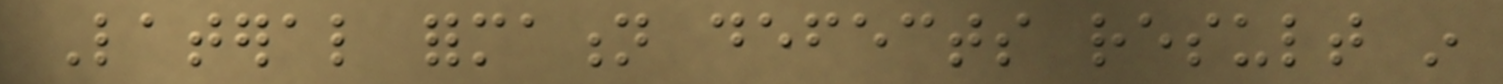Lateral formation defects result in
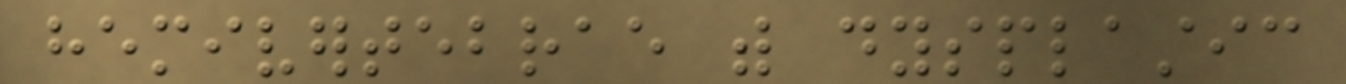hemivertebrae with dysplastic
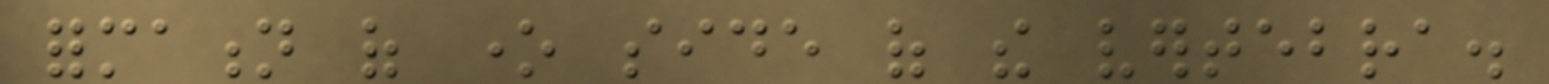formation of one side of the vertebra.
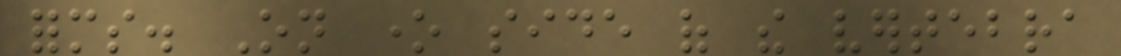forms. On one side of the vertebra
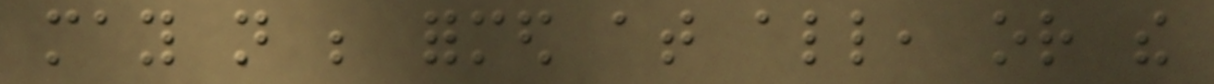may not be formed at all, or the
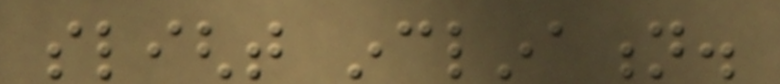slight inclination.
